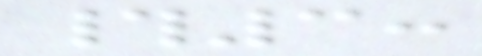#3:
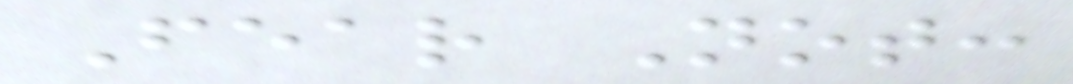Fear Not:
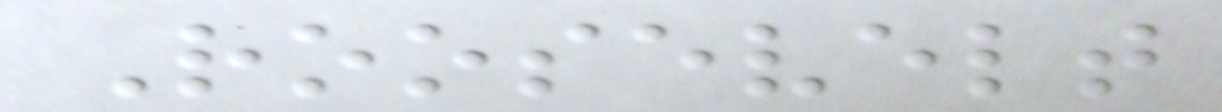Roosevelt
